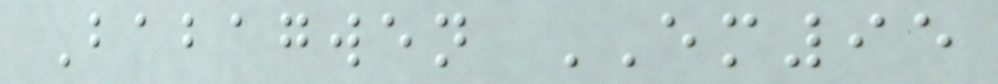Babagwen EM95
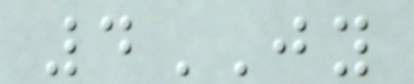4JY
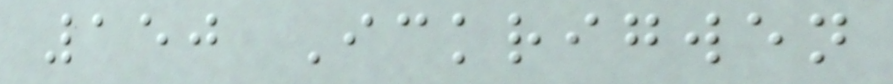150 Ickrigwen
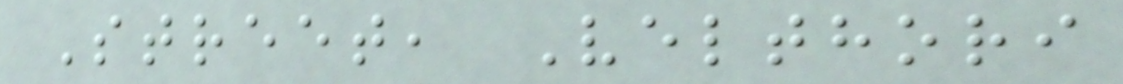Street, Velthori
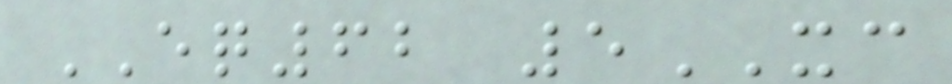EQ62 5XC
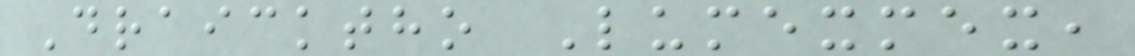Draicktho Lumexmex,
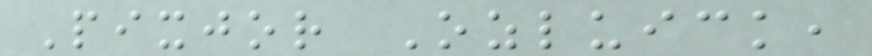Pixjor Ozluick,
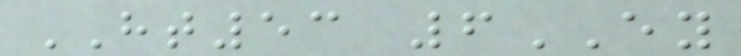HT53 6EY
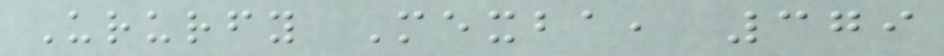Ururfy Mexba, 379
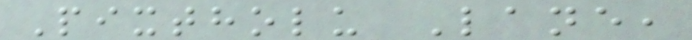Pixtholu Lane,
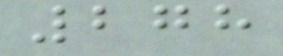278
